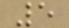5
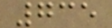735
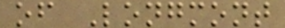of Longmont
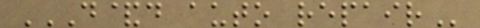D&D AUTO REPAIR
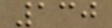130
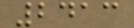2413
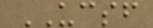UCSF
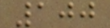100
